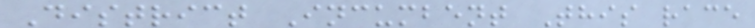District Incumbent This race
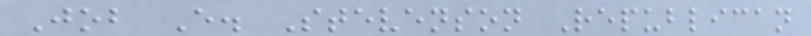Job E. Stevenson Republican
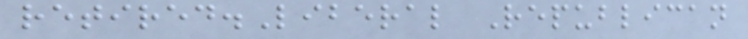retired.Liberal Republican
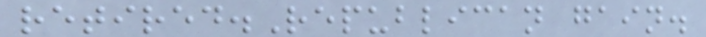retired.Republican gain.
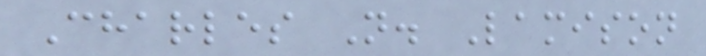Charles N. Lamison
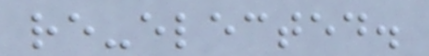re-elected.
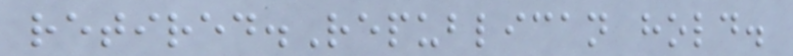retired.Republican hold.
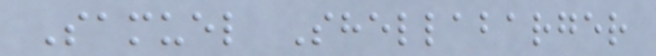Samuel Shellabarger
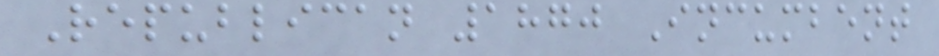Republican 1870 Incumbent
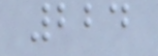224
